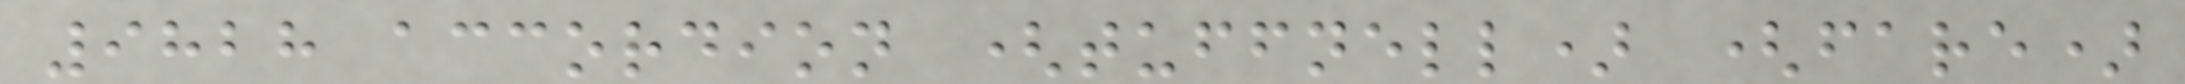9828 accordion (tuffnell) (fare)
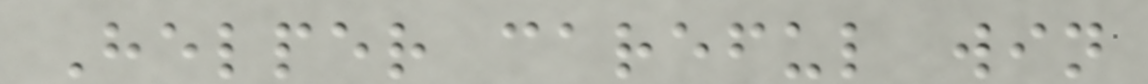Helper careful win
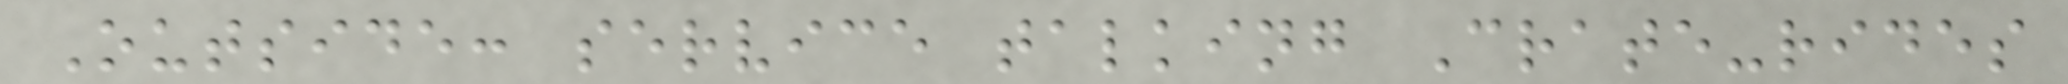Outside: service talking Crate-rides
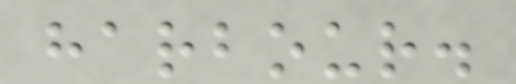harbour.
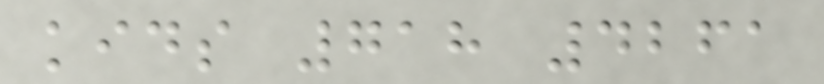kids 718 4261
